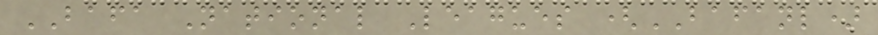BAFA National Leagues (BAFANL)
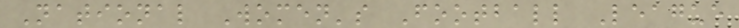National Women's Football League
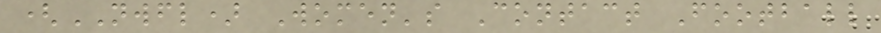(NWFL) Women's Contact Football
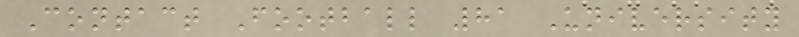Contact Football 81 University
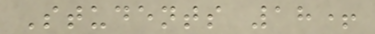Students 18+
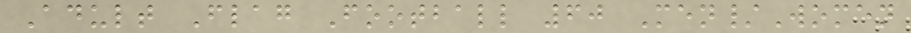Adult Flag Football 60 Men/Women
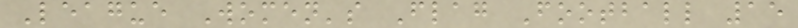League Women's Flag Football 15
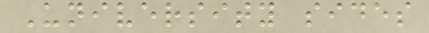University sides
